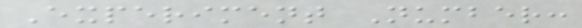Experiment Number:
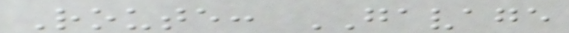Route: GAVAGE
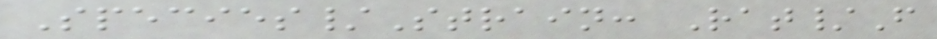Species/Strain: Rat/F
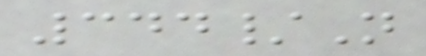344/N
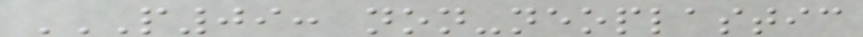P09: NON-NEOPLASTIC
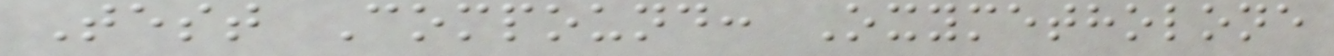Test Compound: Oxymetholone
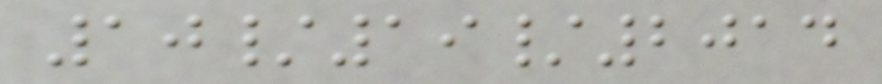10/19/2014
